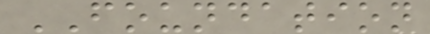FOUNDATION
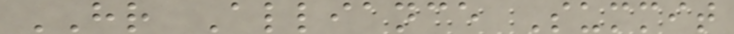HR Alliance Summit
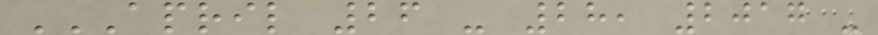APRIL 26 - 28, 2017 -
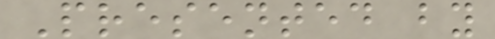Presented by
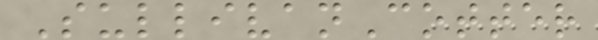SullivanCotter
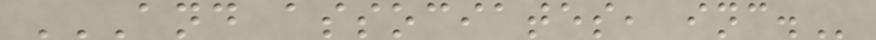AND ASSOCIATES, INC.
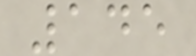145
